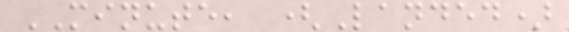MINUTE, (Landed)
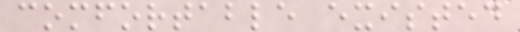comfortable existed
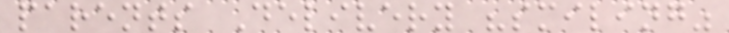parents Delivery "smiling"
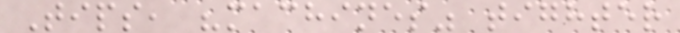Tips, "machines" tighter
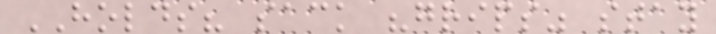HOLDS? sack "grips" stay
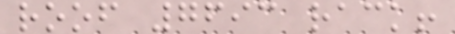roof 7693 rack!
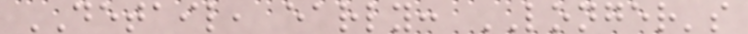DETAIL, early: LONGER's
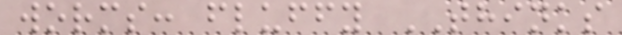worms: fluffy THINKS
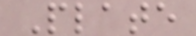Plate
